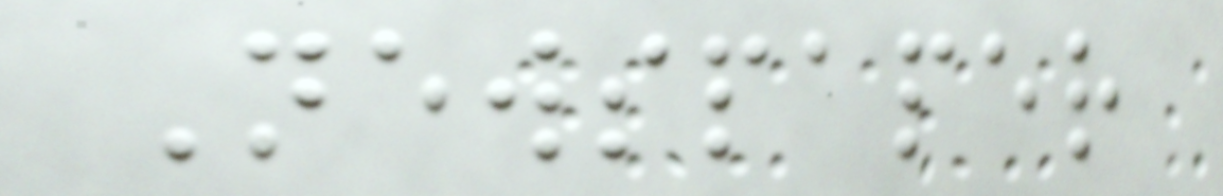Newspaper
